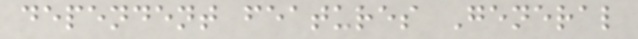dependent features General
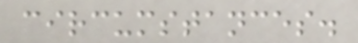circumstances.
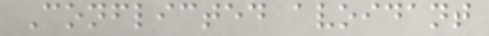Conflicted avoidant
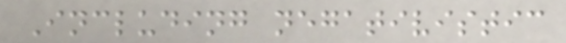Including negativistic
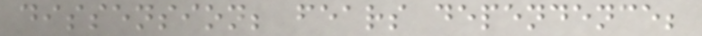dissension; fears dependence;
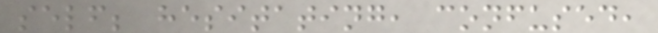self; hesitating, confused,
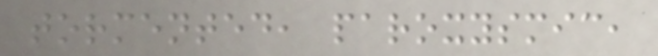tormented, paroxysmic,
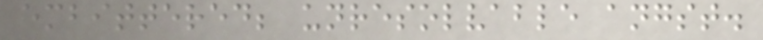embittered; unresolvable angst.
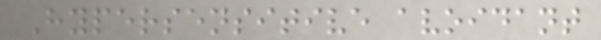Hypersensitive avoidant
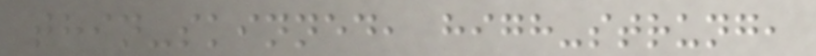thin-skinned, high-strung,
